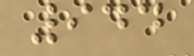944
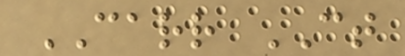CARR CT
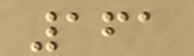161
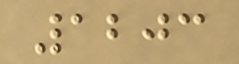1203
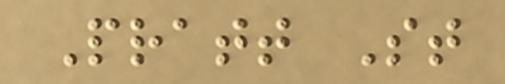Pratt St
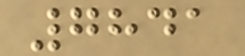7841
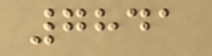7841
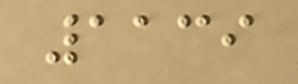1139
